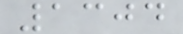1304
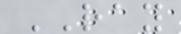RAY
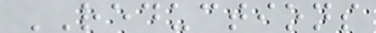REDUCTIONS
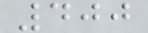400
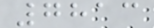7813
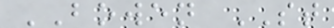BOWEN ST
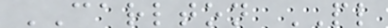CARLTON PL
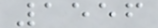1556
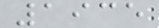1935
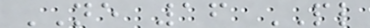NE 16 PL
